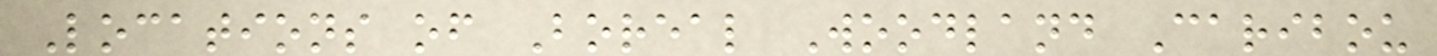Locations of Boreal Woodland Caribou
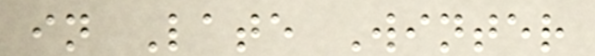in Late Winter
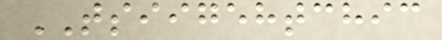TSIIGEHTCHIC
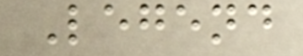Legend
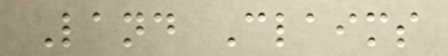Land Claims
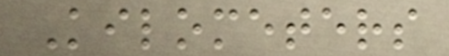Kilometers
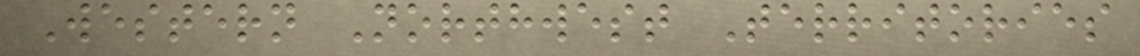Western Northwest Territories
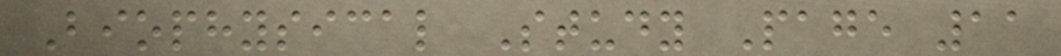Biophysical Study Page 11
